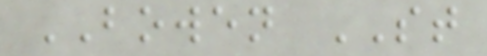BOWEN ST
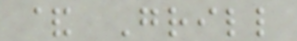& Grill
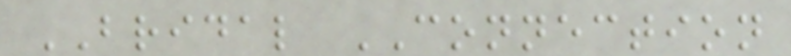BRIDAL CONNECTION
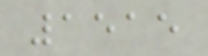1515
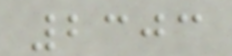2303
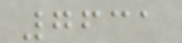7631
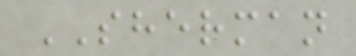SHERMAN
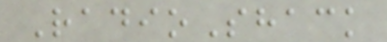RadioShack
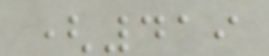(419
